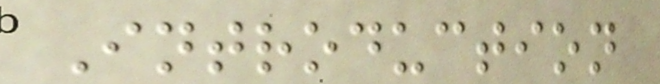Introduction
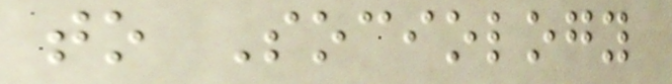to Sociology
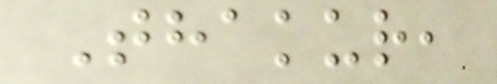Thakur,
